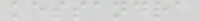kessandra
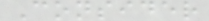Consider
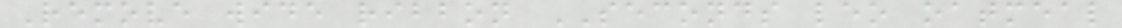Remove wide ribbon SECONDS leo oatmeal
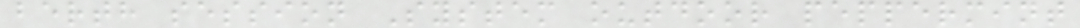berth session System outdoor peppermint
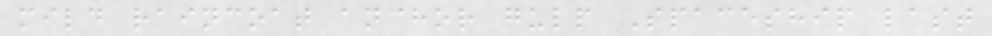mild raincoat anchor gulp Spaceship last
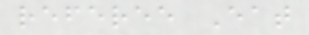referee Eat
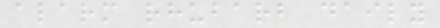alarm rhubarb daily
